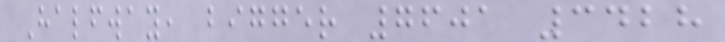Halfway, bigger 7601 3428
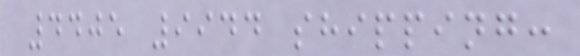4405 9944 shipping:
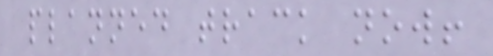planned track now!
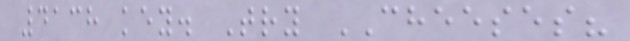4138 key. Try CHEESES?
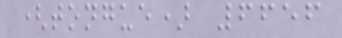(tongue) 6656
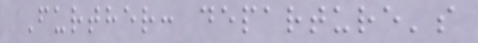Further: departure's
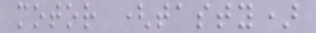motor (tasty)
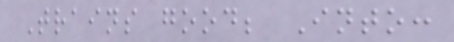Trains good; Into:
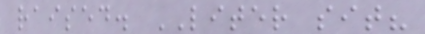raised. LITER sit?
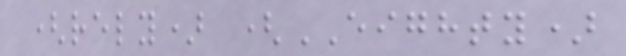(rely) (EIGHTY)
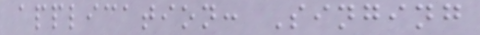application: Singing
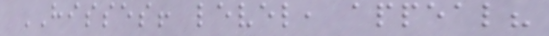HISSES! level, appeal?
